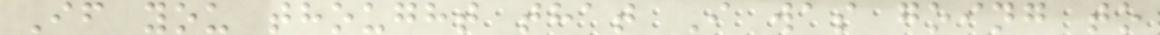If you thought that I was going to
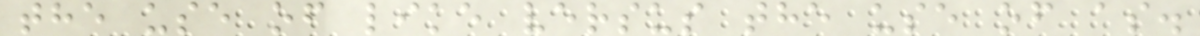the use of like versus the use of as.
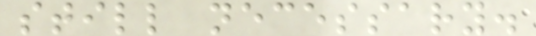still necessary.
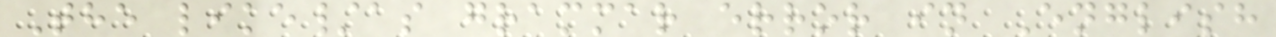The like/as grammar error in English
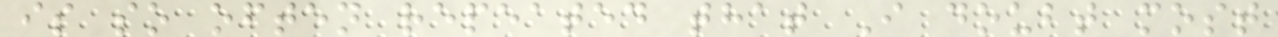is so often repeated that I doubt most
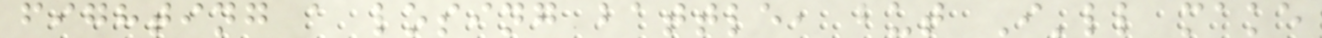fighting a losing battle, but I'll make
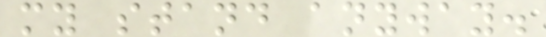my stand anyway.
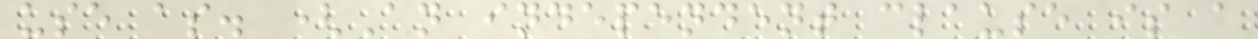use as. (An independent clause is a
